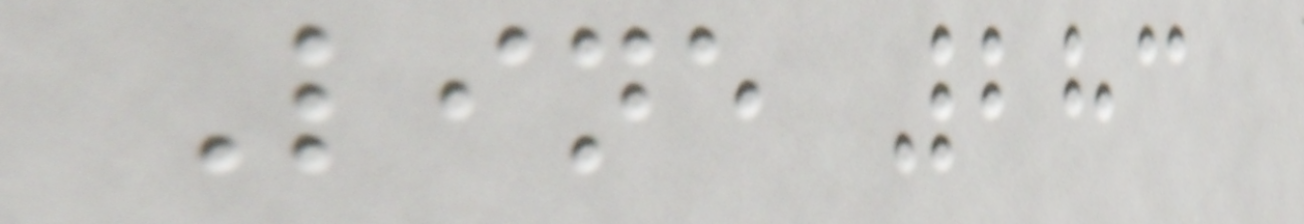Line 283
